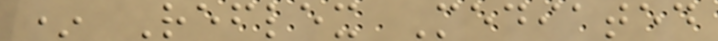* Reflex Mediated
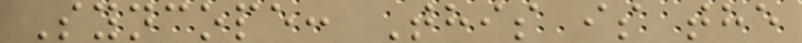Syncope: This is the
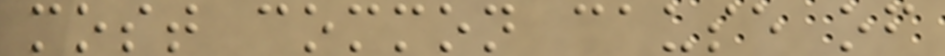most common cause of
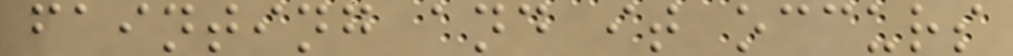fainting and it occurs
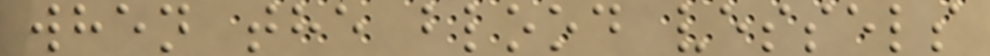when the blood vessels
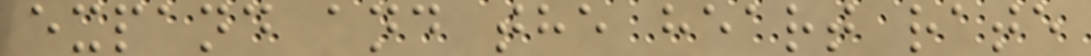expand and the heart rate
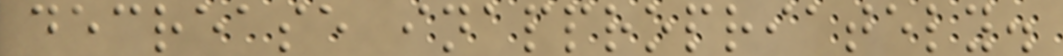decrease inappropriately.
